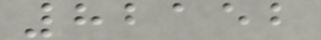82152
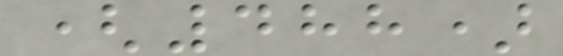(488)
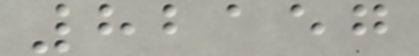82157
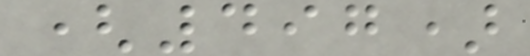(497)
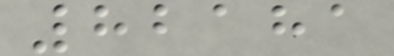82181
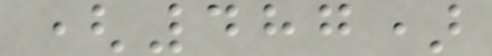(487)
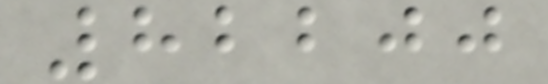82200
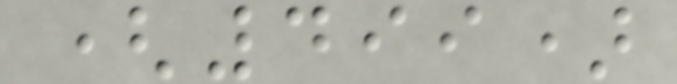(499)
